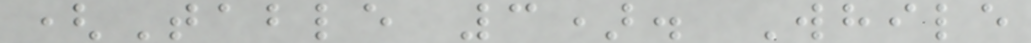(Table 3). While
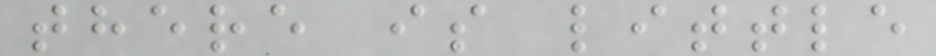there is little
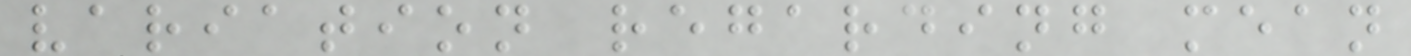variation regarding mean
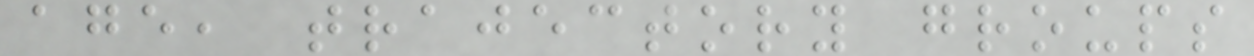age, trajectory groups
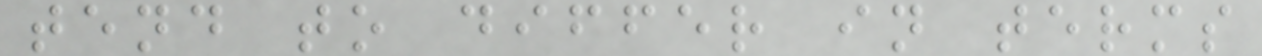tend to differ in terms
